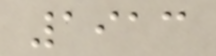1913
